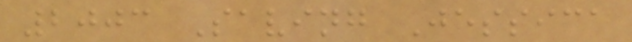2003 Saving Jessica
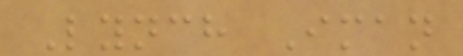Lynch Iman
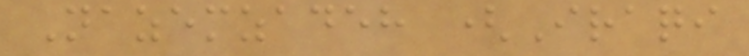Nazemzadeh (Iraqi
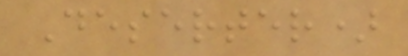Deserter)
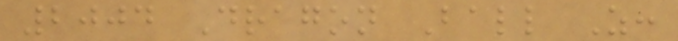2004 Dragon Ball Z:
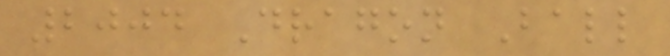2004 Dragon Ball
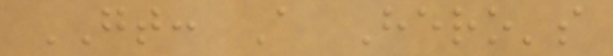GT: A Hero's
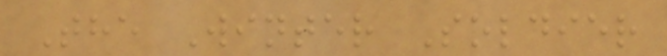The Winter Soldier
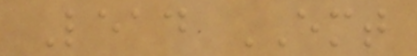Lead EMT
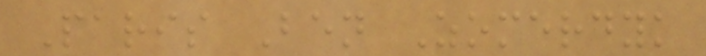Paris Ben Zomerdyk
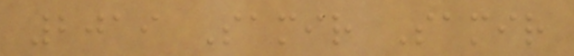2019 Samir Samir
